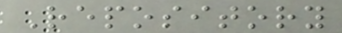Repository
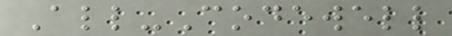All-Codewell
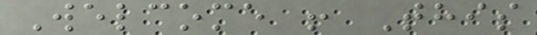Welcome ! This
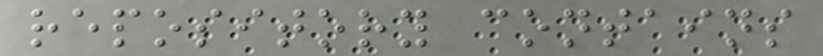repository contains
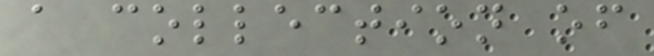a collection of
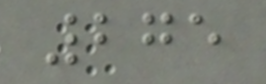275
